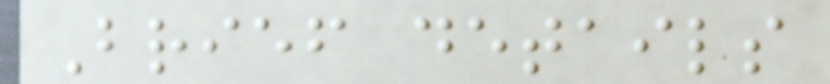Brief details
